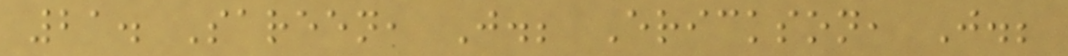21. Sareen, J.; Erickson, J.;
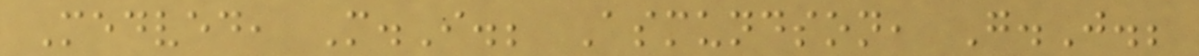Medved, M.I.; Asmundson, G.J.;
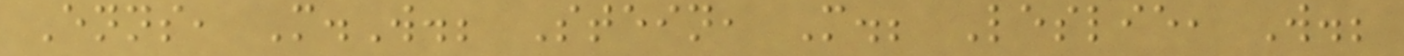Enns, M.W.; Stein, M.; Leslie, W.;
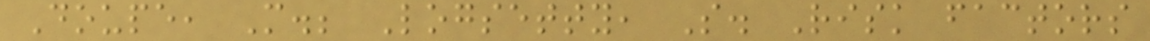Doupe, M.; Logsetty, S. Risk factors
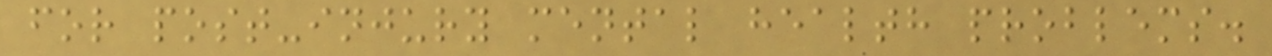for post-injury mental health problems.
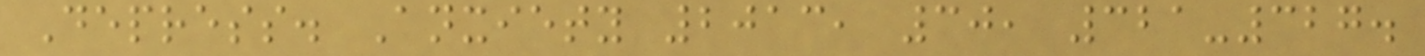Depress. Anxiety 2013, 30, 321-327.
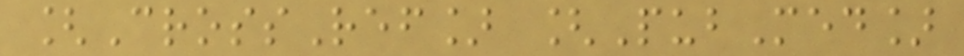[CrossRef] [PubMed]
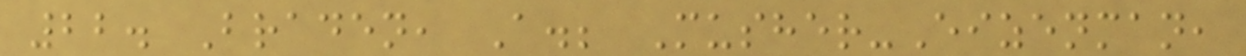22. Braden, A.; Musher-Eizenman,
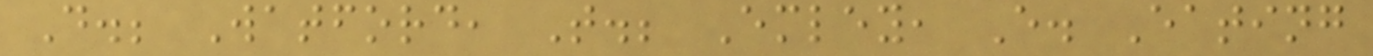D.; Watford, T.; Emley, E. Eating
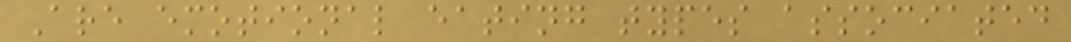Are emotional eating types associated
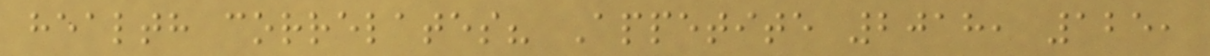health correlates? Appetite 2018, 125,
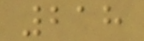218
